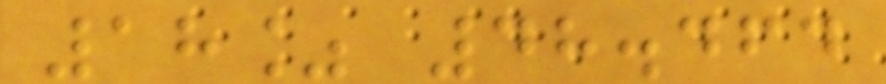18% 48.464
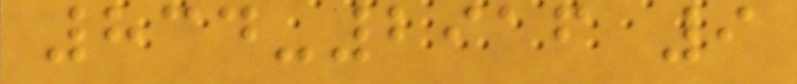834-2916 9
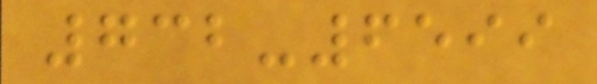732-6599
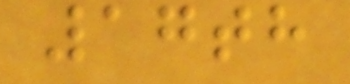17th
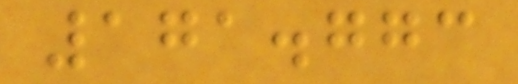171.773
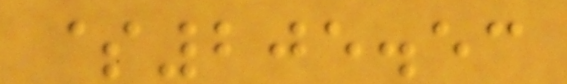$205.53
